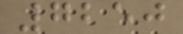7250
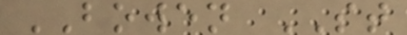BOWEN ST
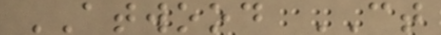ATWOOD CT
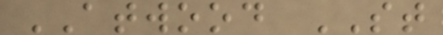ATWOOD ST
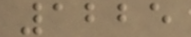1225
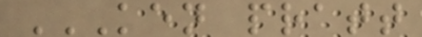KEN PRATT
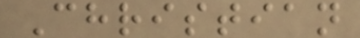Christian
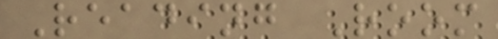Reading Room
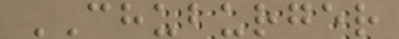CHUBURGER
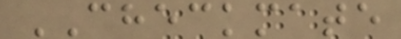CHECKMATE
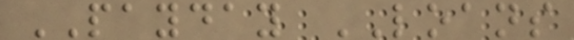PAYDAY LOANS
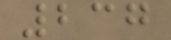237
